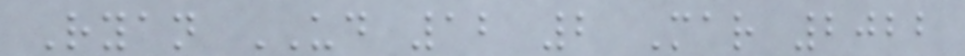Ryan UD 12 2 Mar 2022
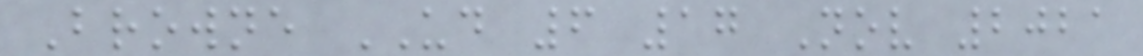Browne UD 6 17 Nov 2021
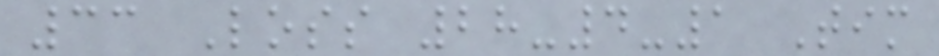33 Loss 28-4-1 Tim
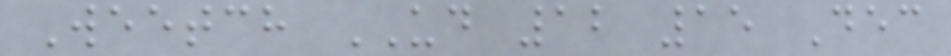Weetch UD 12 15 Dec
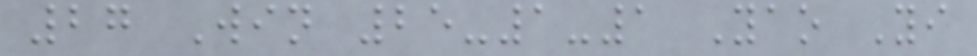27 Win 25-1-1 Yao Yi
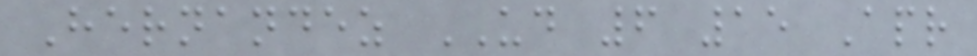Hernandez UD 6 15 Apr
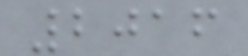2016
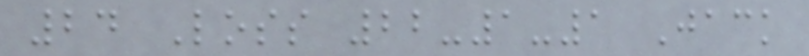24 Loss 22-1-1 Jack
